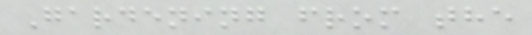Gardening from the
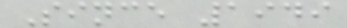Since 1949
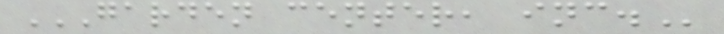GARDEN CENTER, INC.
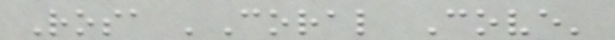Rosa 'Coral Cove'
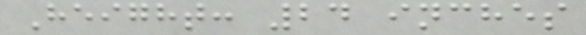Height: 24 inches
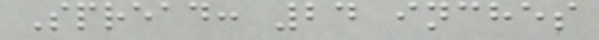Spread: 24 inches
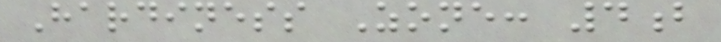Hardiness Zone: 4b
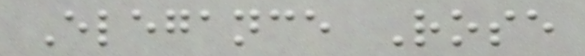Elegance Rose
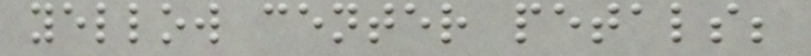yellow center petals;
